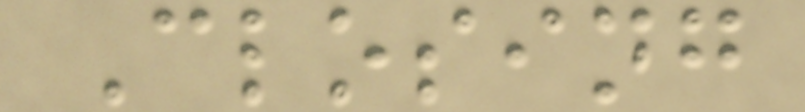Closing
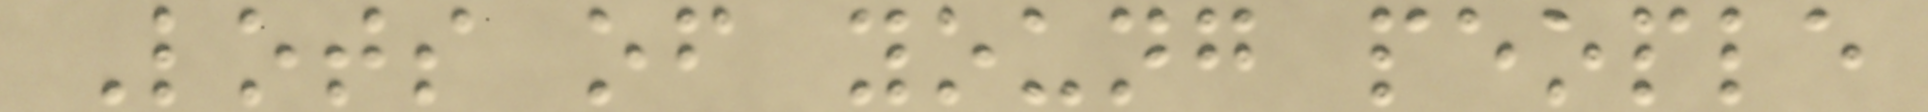Lots of young people
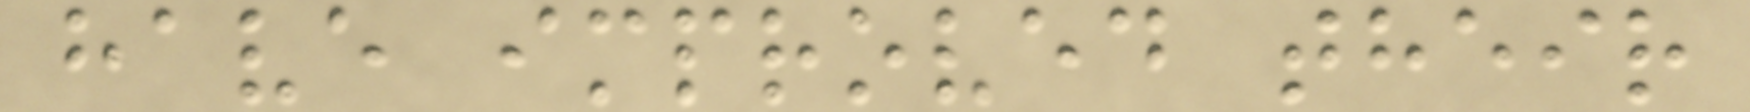have improved their
